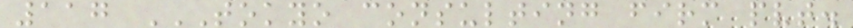117 TOKYO CONSULTING FIRM PVT.
